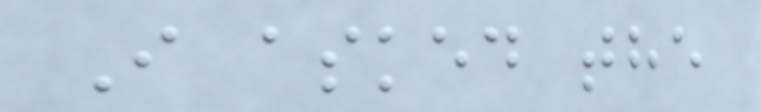I asked the
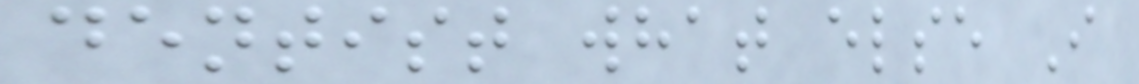dentist what else I
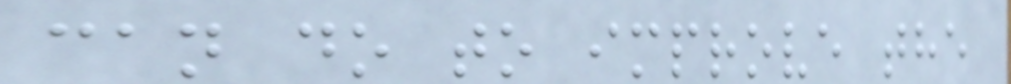can do to improve the
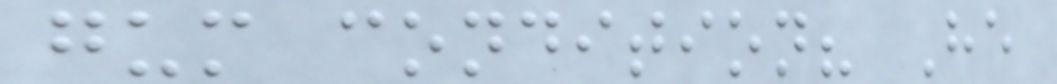gum condition? He
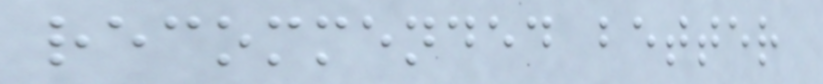recommended better
